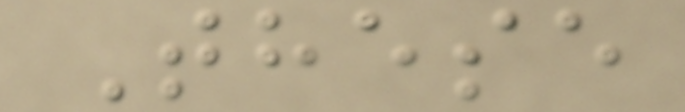These
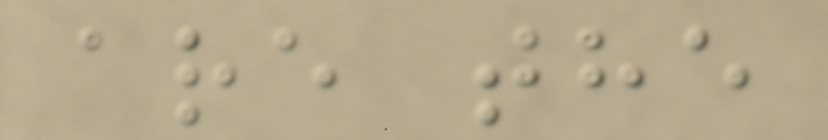are the
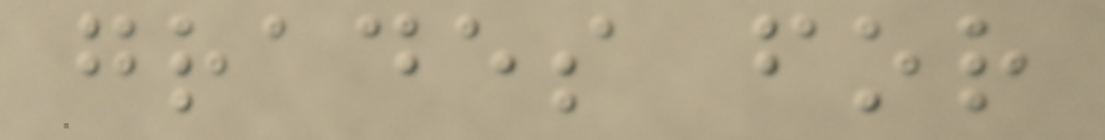grades for
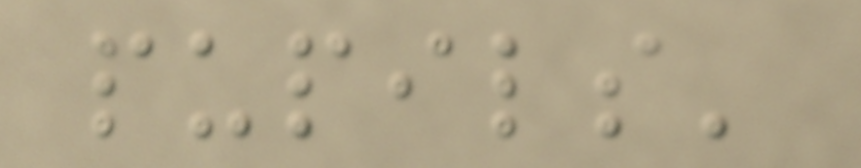pupils'
